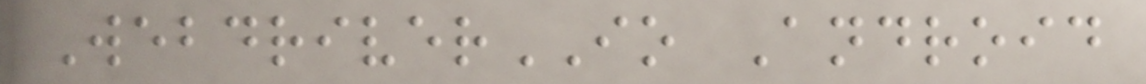WebdriverIO Android
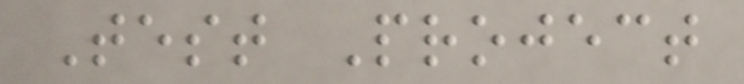Test Project
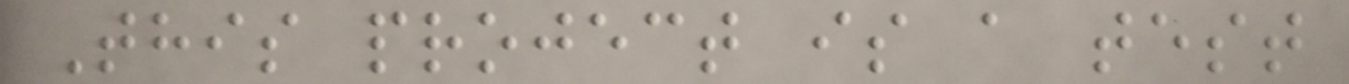This project is a test
